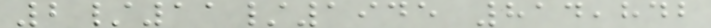2/11/1945 814,842
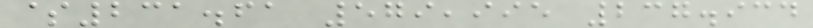$231.61 579,995 237.934
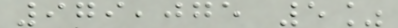979,075 5%
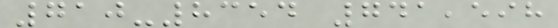710-8354 741,598
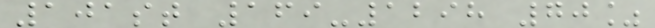101st 169-1298 70%
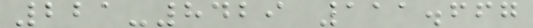221-8429 111.667
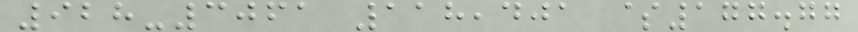928-3061 118,401 $177.77
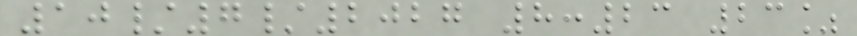10/7/2027 8:23 23%
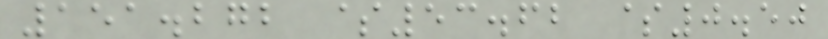151.272 $53.62 $0.50
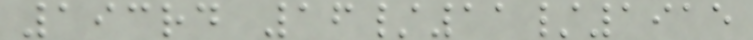193rd 16/11/1915
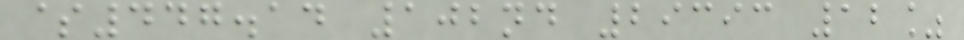$447.14 102nd 29393 12%
